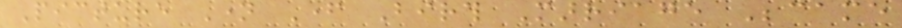Picture Name Father Birth Marriage Became
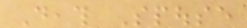Death Spouse
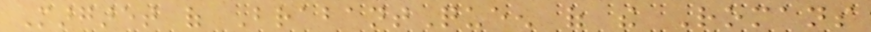Margaret of BrabantQueen of the Romans
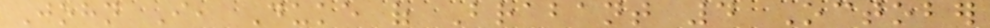John I, Duke of Brabant 4 October
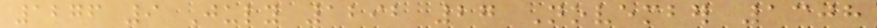1276 9 July 1292 27 November 1308
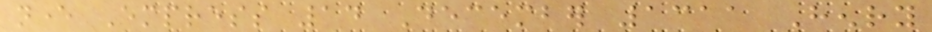never Empress 14 December 1311 Henry
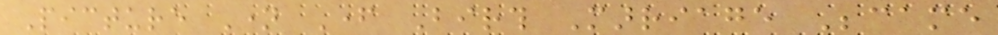Picture Name Father Birth Marriage Became
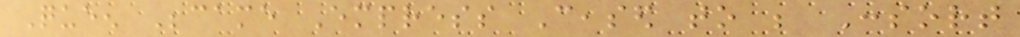Queen Became Empress Ceased to be Consort
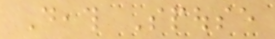Death Spouse
